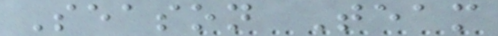Season Team
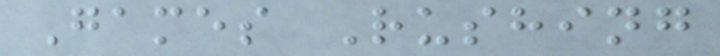Games Rushing
